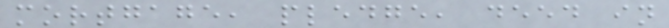mortgage, pledge, deed in
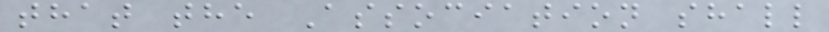that the Association shall
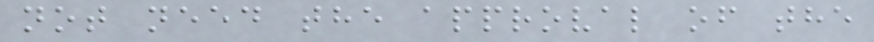not need the approval of the
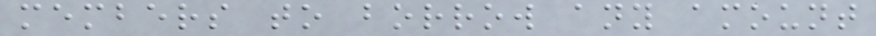members to borrow any amount
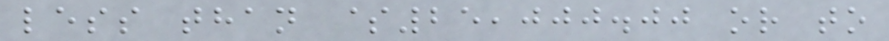less than $25,000.00 or to
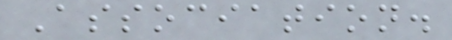Association.
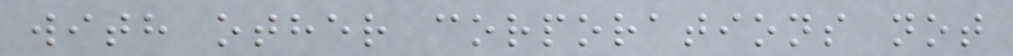with other corporations not
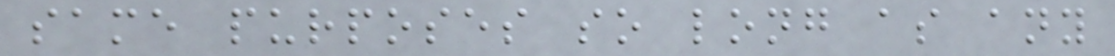same purposes so long as any
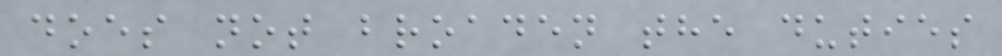does not broaden the duties
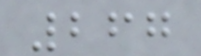267
